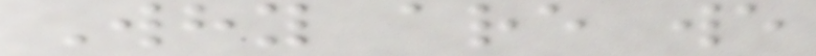Why are we
